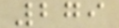279
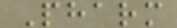Pharm
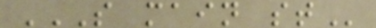S MAIN ST
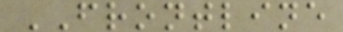FRONTLINE
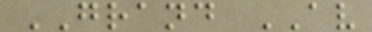GRAND AV
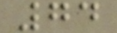74
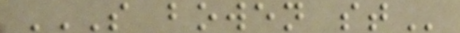S BOWEN ST
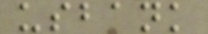usbank
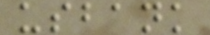usbank
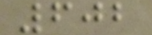602
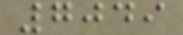7049
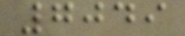7049
